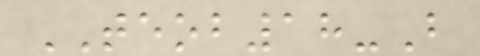TEOB18-B
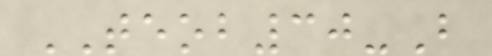TEOB30-B
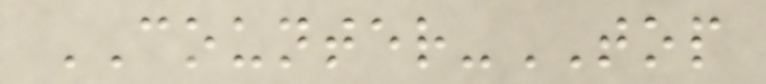COUNTER-TOP
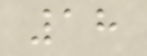18
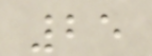25
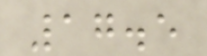17.5
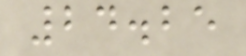24.25
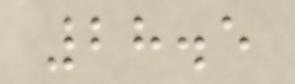28.5
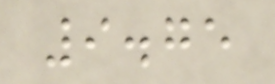9.75
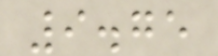9.75
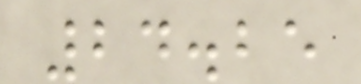24.25
